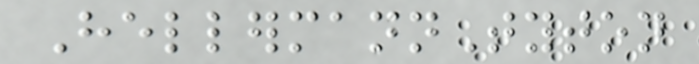HellermannTyton
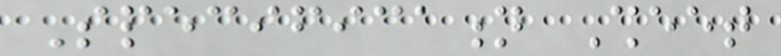Specification Sheet
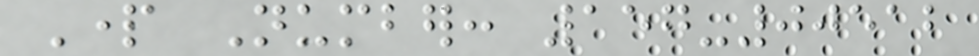Part Number: 157-00512
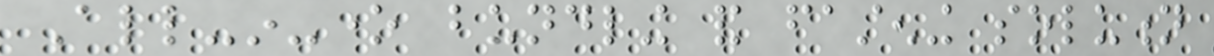All-in-one bundling and fastening solution
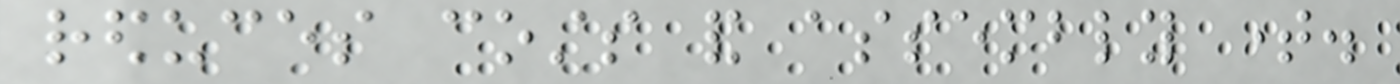reduces costs and assembly time.
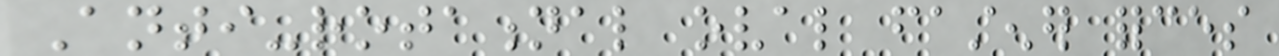Anti-rotational oval fastener forces
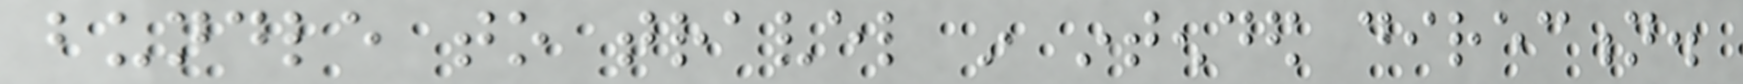bundle to travel in intended direction.
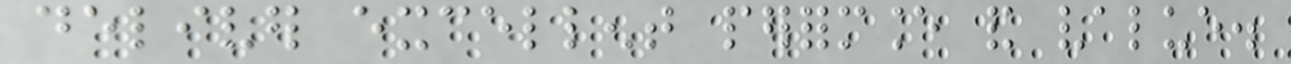deliver excellent performance and value.
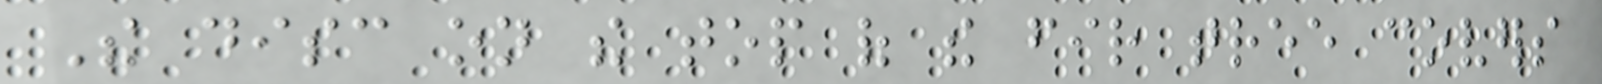The disc on the top of the fir tree covers
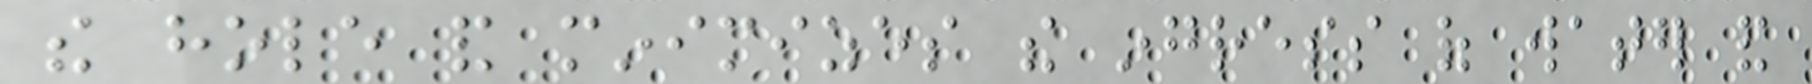the hole and minimizes the ingress of water and
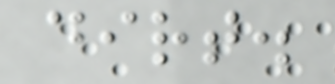dirt.
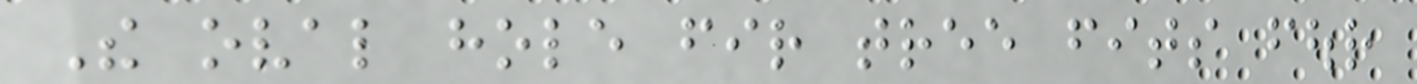The oval hole fir tree fits four
